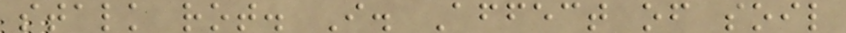stalk rot. I. Affect of soil
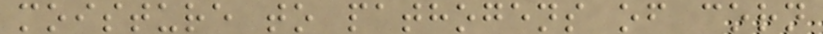moisture to pathogens of corn
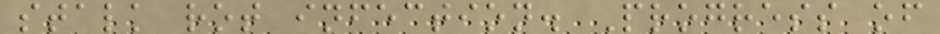stalk rot infection. Progress of
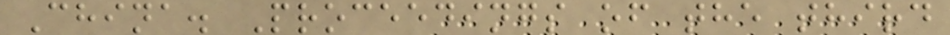China. Proceedings of the third
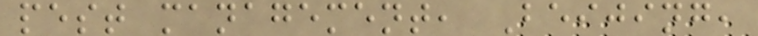pest management, Beijing,
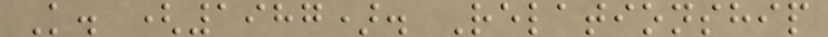K. (1987). Relationship
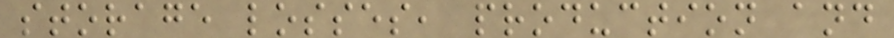storage losses, production and
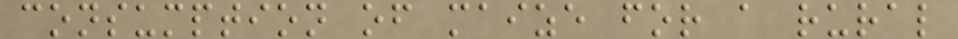consumption of maize for a rural
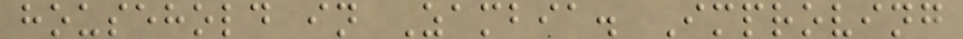household in Zambia. Improving
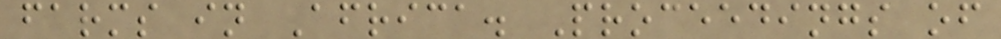farms in Africa. Proceedings of
